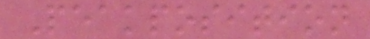Peakposition
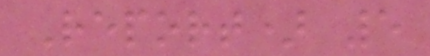Report) 5
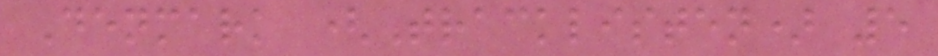Denmark (Tracklisten) 5
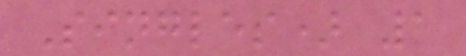Singles) 1
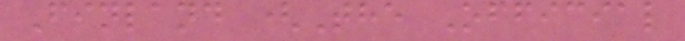Finland (The Official
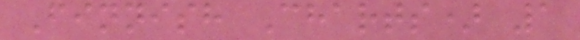Finnish Charts) 1
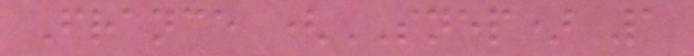France (SNEP) 1
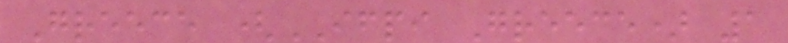Greece (IFPI Greece) 1
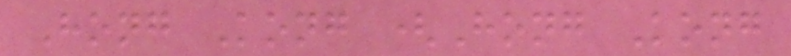Hong Kong (Hong Kong
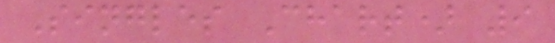Singles Chart) 9
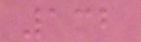132
